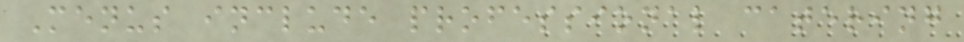Menus include professional catering
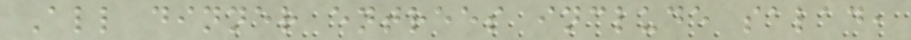All dinner entrees include salad,
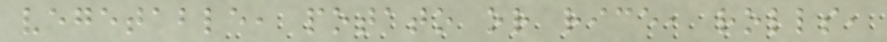vegetable, potato or rice, rolls,
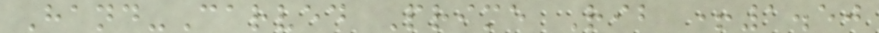Hand-Carved Prime Rib +1.50
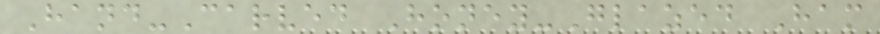Hand-Carved Honey-Glazed Ham
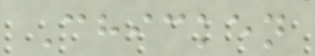Chicken
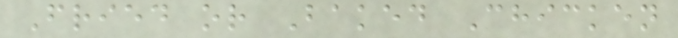Fried or Baked Chicken
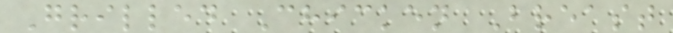Grilled Chicken Breast
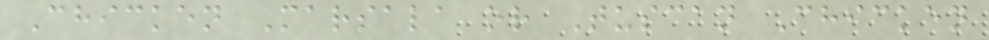Chicken Marsala or Tuscan Chicken
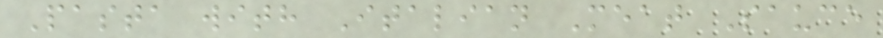Pasta with Italian Meat Sauce
